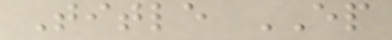Title EP
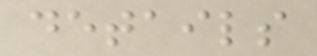details
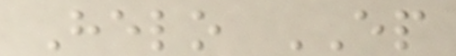Helo EP
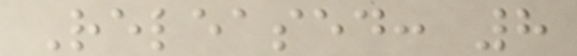Released: 8
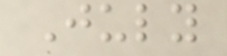July
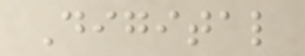Digital
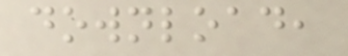download,
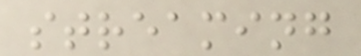streaming
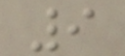9
